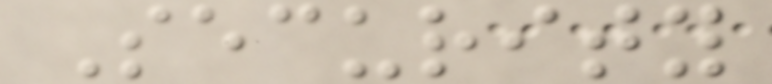Security
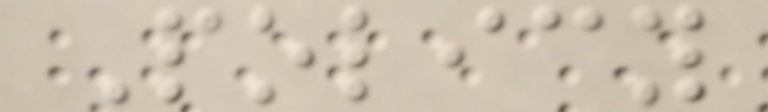Policy
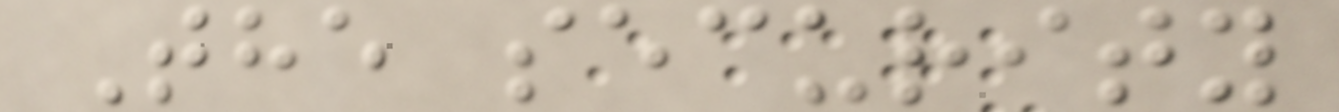The security
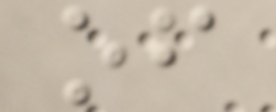of
